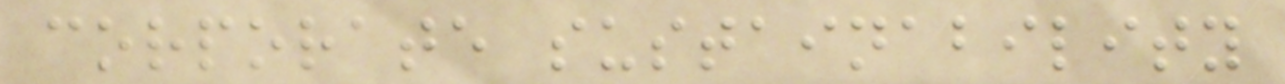corporate sustainability
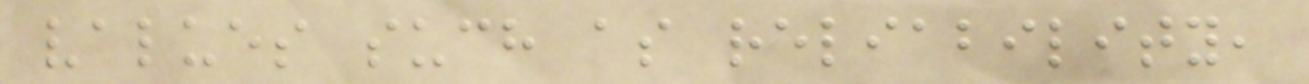values such as reliability,
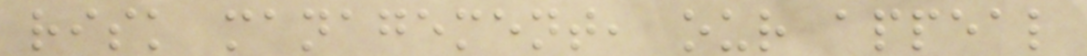risk management, our appeal
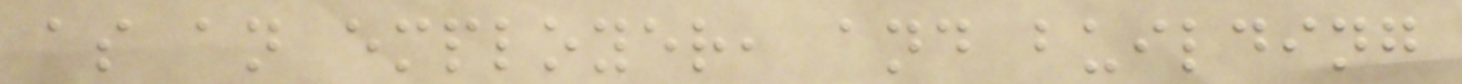as an employer, and building
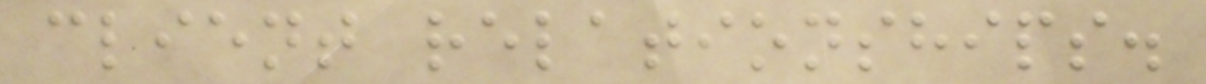client relationships.
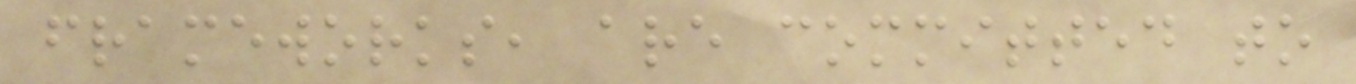frameworks, are committed to
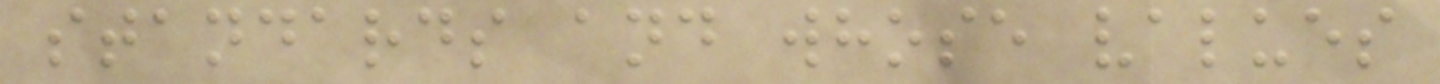standards and whose values
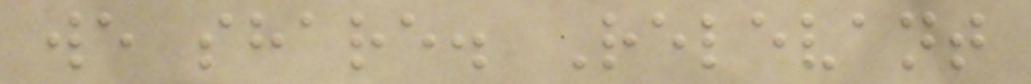we share. Relevant
